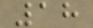18
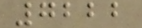7222
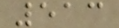513
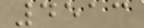4513
